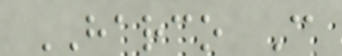HARCO C
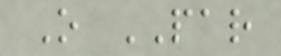O PAR
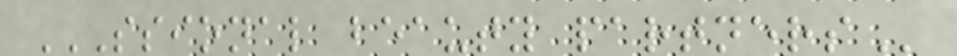SSIONAL BEAUTY PARTNERS
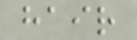hair
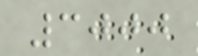3000
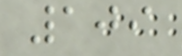109
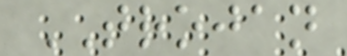TROJAN
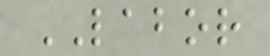LABOR
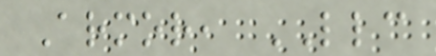Armor, LLC
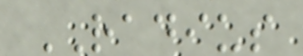RADIUS
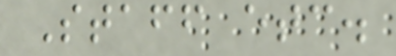Staff etc.
